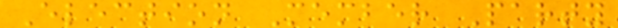Election Member Party
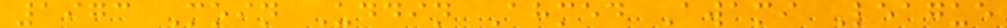1973 Moin Uddin Ahmed Awami League
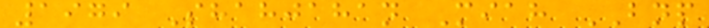1979 Shahjahan Miah BNP
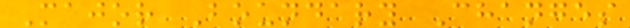Major Boundary Changes
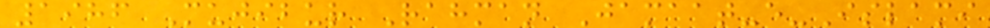1986 Mujibur Rahman Jamaat-e-Islami
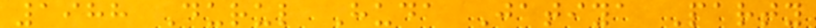1988 Durul Huda Jatiya Party
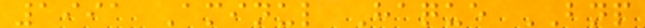1991 Aminul Haque BNP
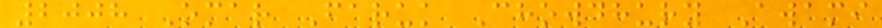2008 Omar Faruk Chowdhury Awami
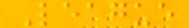League
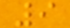9
